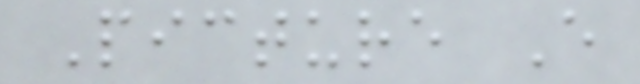Picture E
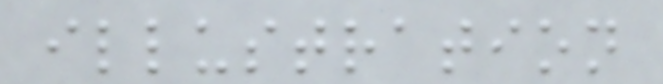illustration
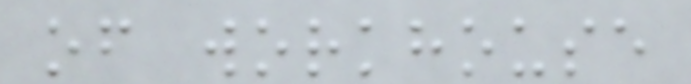of workhouse
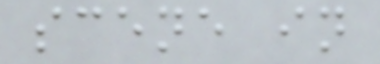scene in
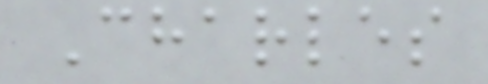Charles
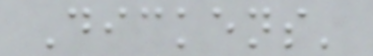Dickens'
